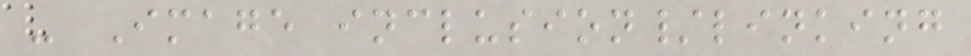- Image inclusion/linking
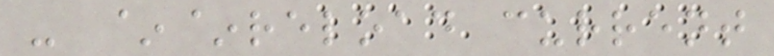- ~~reload current
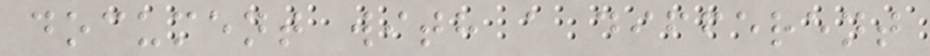document with a different
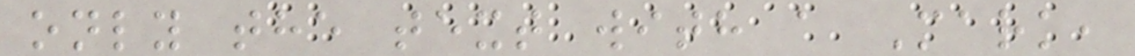only the text with a Mark,
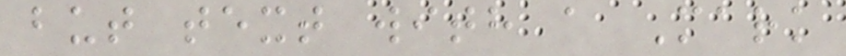but text with a Mark
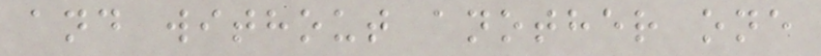and without another one
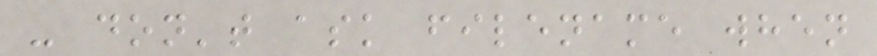- don't ask filename when
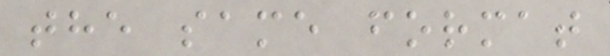the same format
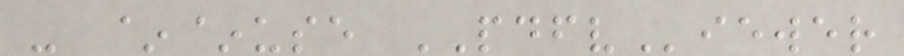- ~~use PDFViewer
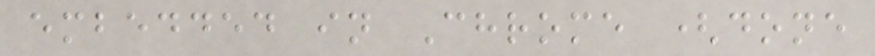embedded in Chrome (done
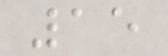15
